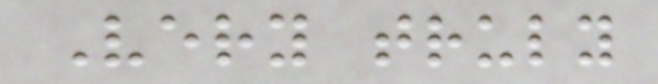Very truly
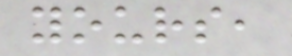yours,
